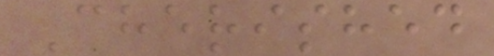Cherished
